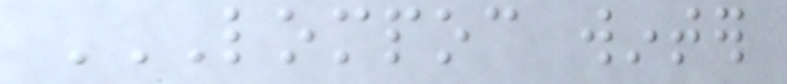LOMPOC WINTER
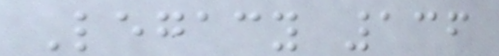Legacy 136
